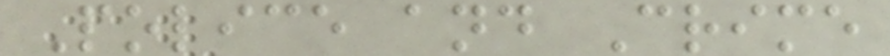Police and Crime
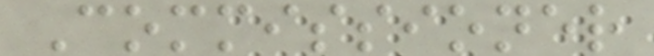Commissioner
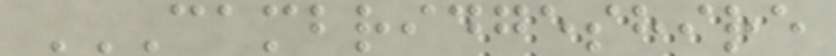CAMBRIDGESHIRE
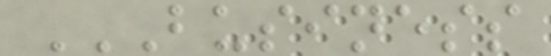BUSINESS
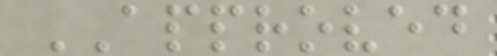APPROVED
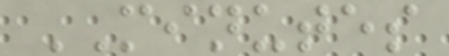MINUTES
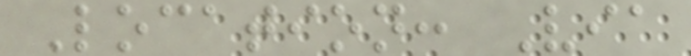Location: Via
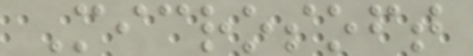Microsoft
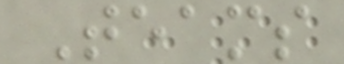Teams
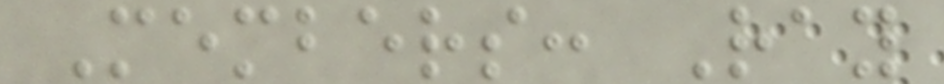Members: Ray
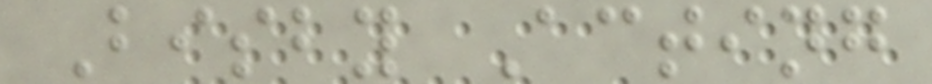Bisby Acting
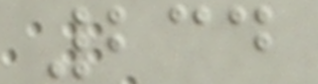234
